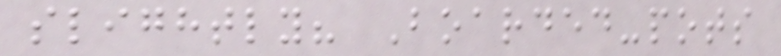slightly? Boarded-pots
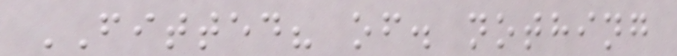FITTED? of. nothing
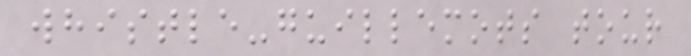whistle-guillemots tour
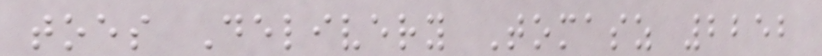toes Delivery Tomasz 2252
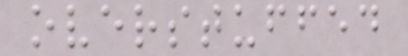overstuffed
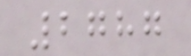2787
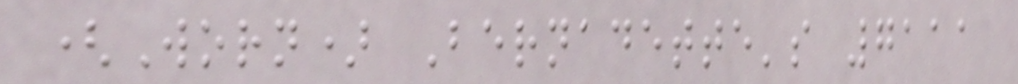(Worn) Bernadette's 7111
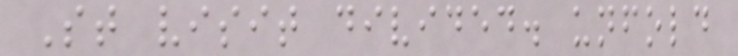St visit divided. unfold
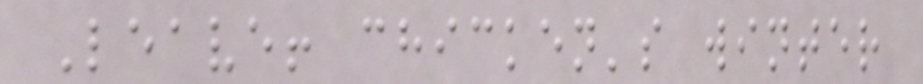Leave! chicken's winter
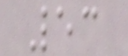53
